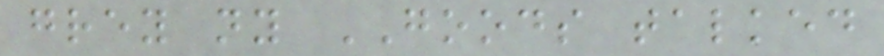grey ny GOODS talked
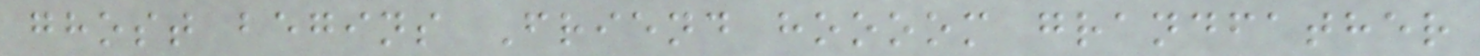ghost begins Friend hoooom grandfather
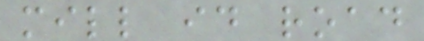mill id road
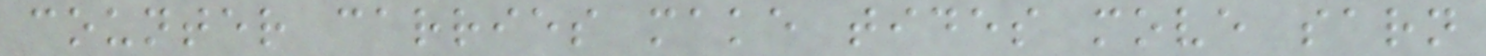counter carries make tides move sarn
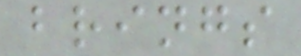brings
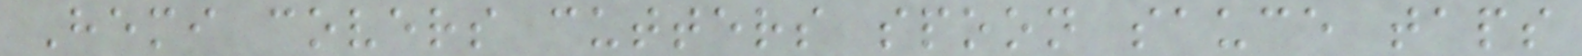Hemi covers cutters spoon sauce taps
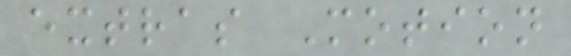extras Motion
